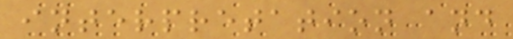interpretation and
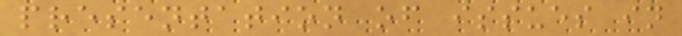presentation of issues in
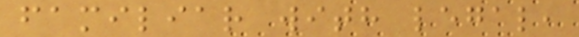familiar with legal,
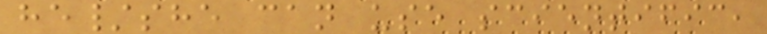he/she can use scientific,
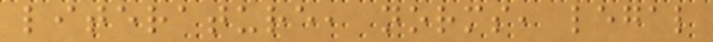literature, norms, legal
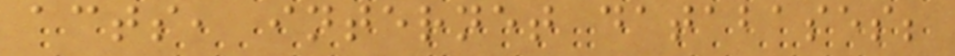acts, internet databases;
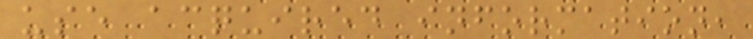use acquired information,
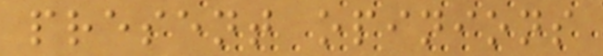present opinions
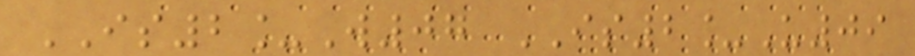IS2_W07 IS2_U09
